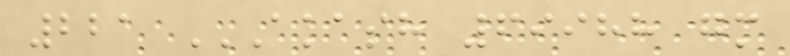221 AKASH 69988 GM
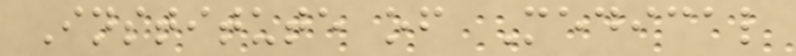Institute of Medical
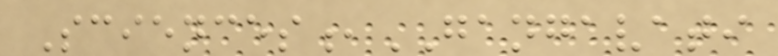Sciences,GANGAVATI
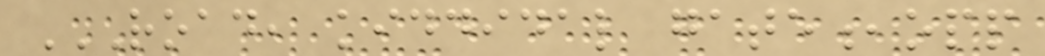ROAD, KIDDIDAL GATE,OPP
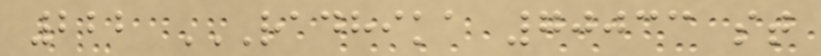222 RADHIKA 70033 ST
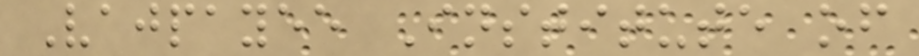Vajpayee Institute of
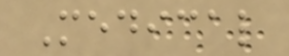Medical
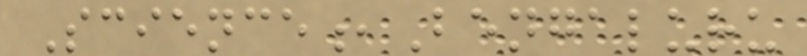Science,Bengaluru
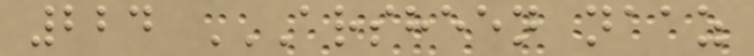224 ARSHEEN NAAZ
